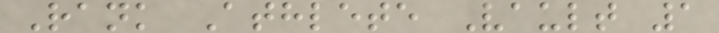Rank Athlete Vault 1
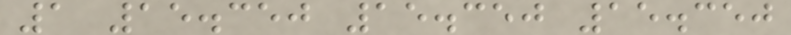1 15.350 15.350 15.350
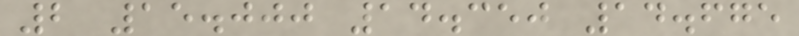2 15.000 14.350 14.675
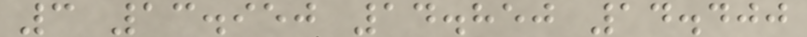3 13.950 14.850 14.400
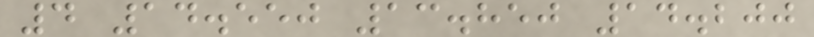4 14.550 13.850 14.200
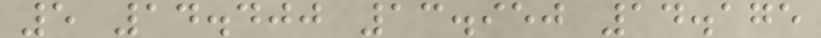5 14.400 13.950 14.175
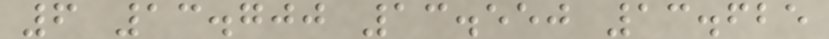6 13.700 13.550 13.625
